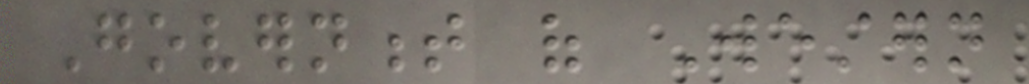Government of Western
